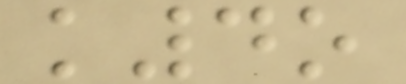k4o
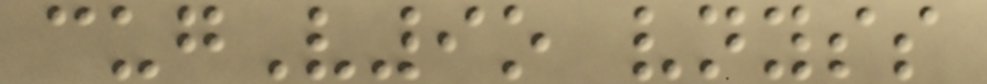cugV9o vnyss
